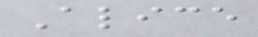Alice
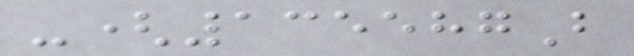-(135587B
